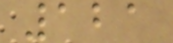121
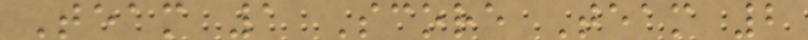Team 1 Score Team 2
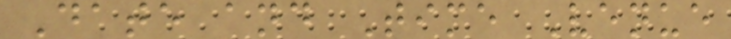Date and Time Venue
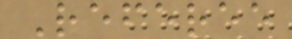Referee
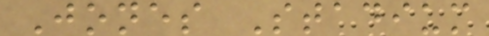Jones Stadium
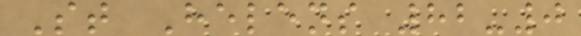St Helens 82-0
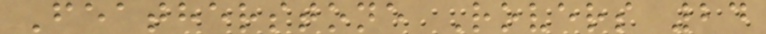Featherstone Rovers 24
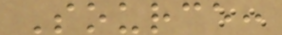Source:
